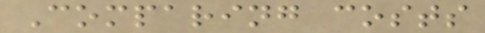Comparing costs
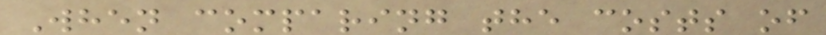When comparing the costs of
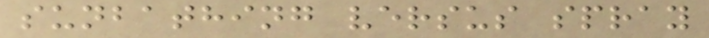sunbathing versus spray
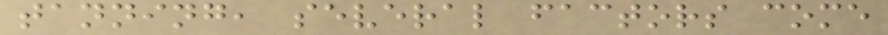tanning, several factors come
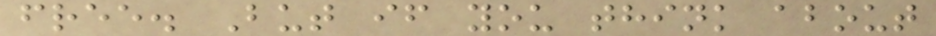free. But if you think about
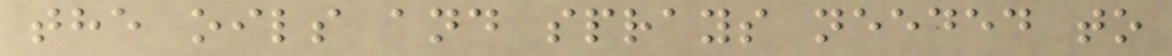the oils and sprays needed to
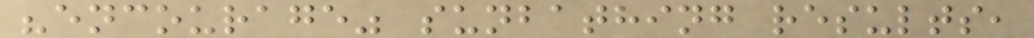"encourage" sunbathing results,
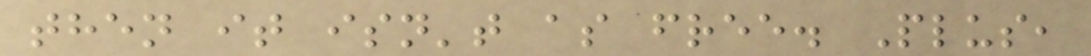then it isn't as free. Plus,
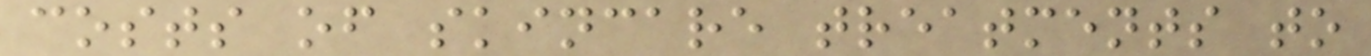costs of skincare treatments to
